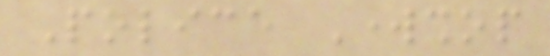Police Workshop
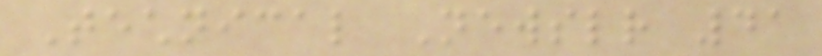Technical Newsletter 41
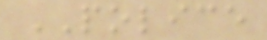POLICE
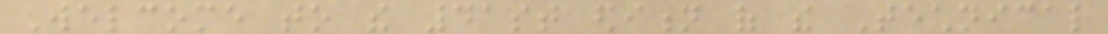Welcome to the 41st edition of the Technical
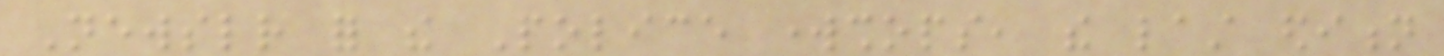Newsletter for the Police workshops, the last edition
